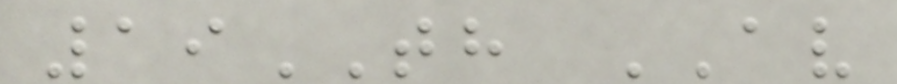19TH AV
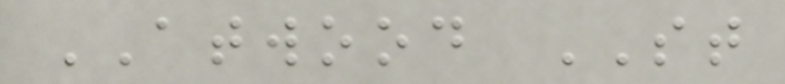ATWOOD ST
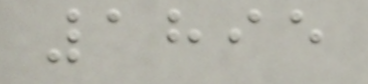1895
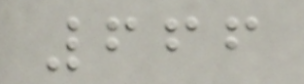666
